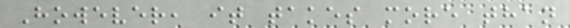However, it takes more than
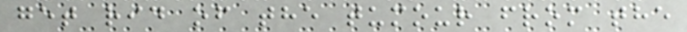get rid of the tumour from the
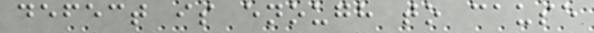defect is enough to cause
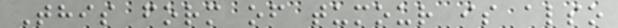This form of tumour is also
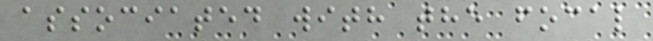associated with the focal
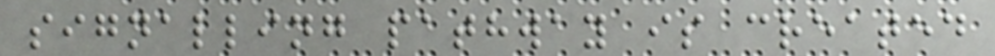signalling pathway is created
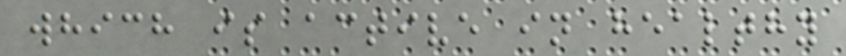which is active in healthy
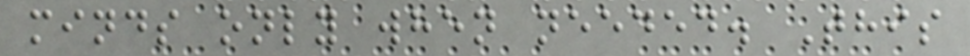minds only when needed. This
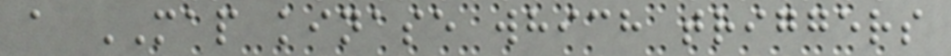a MAP kinase which triggers
